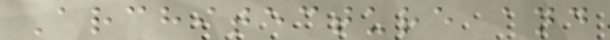Architecture and
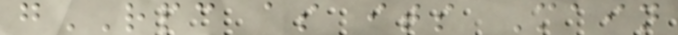gRPC as its Main
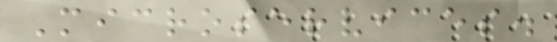Microservices.
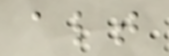alt
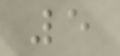5
